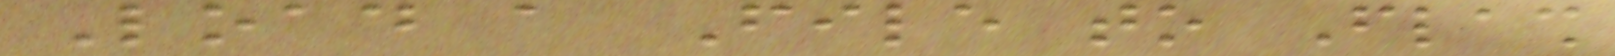Load a File to Flash
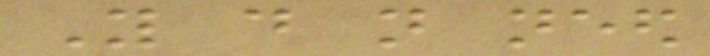You do not need
